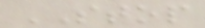STOP
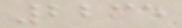2235
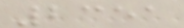2351
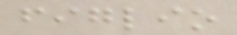figlio
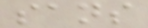sans
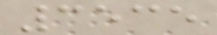3535
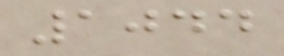1044
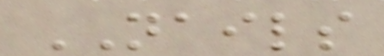NAILS
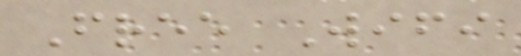Free Wifi
